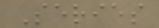Series
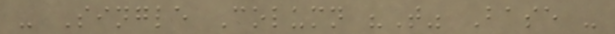- Single Column "T" Base -
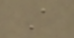A
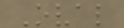Oval
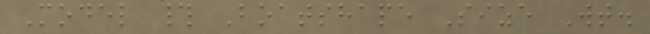Model # Boatshape Size Wt.
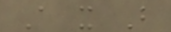A x B
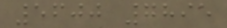5600 7895
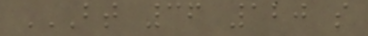BT 36 120 S
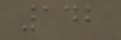142
